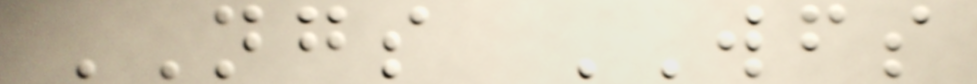NGS WFS
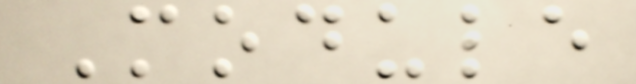Module
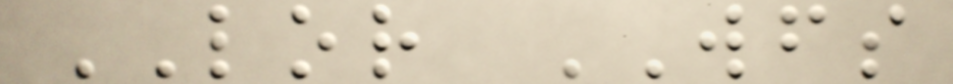LOR WFS
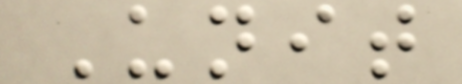Unit
